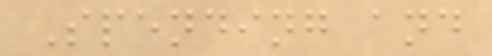Spending and
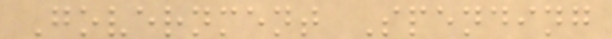Government Spending
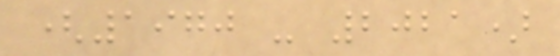(1970 - 2021)
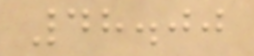48.00
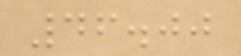46.00
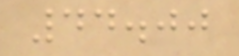44.00
